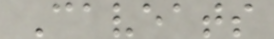Caveats
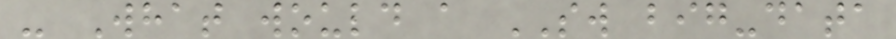- What would a SW big-data
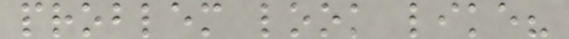problem look like?
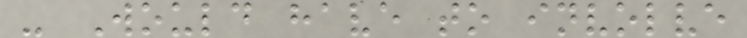- Would have to involve
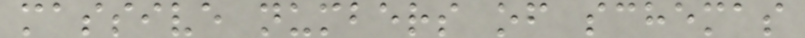massive numbers of schemas
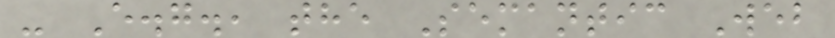- E.g., the Semantic Web
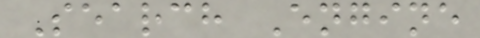Search Engine
